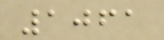1061
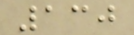130
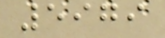5979
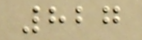827
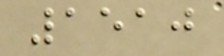1510
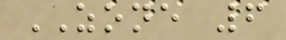ZONE 6
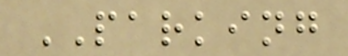PARKING
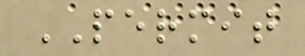PERMIT
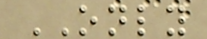ONLY
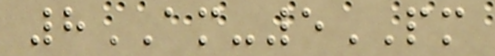8AM-5PM
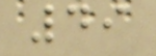49
